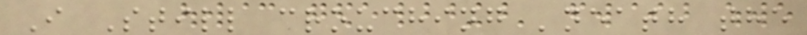I Still crouching 'neath the
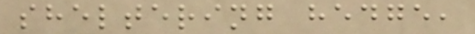sheltering hedge,
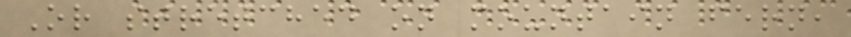Or stretched on mountain fern,
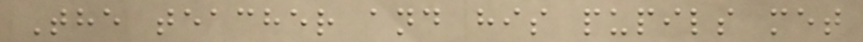The teacher and his pupils met
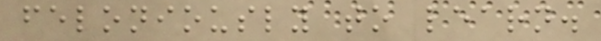feloniously to learn.
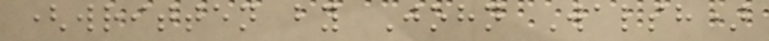(written by John Walsh)
